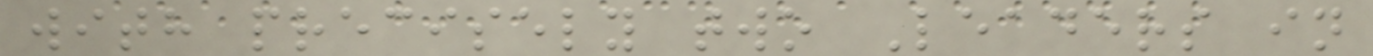with precisely two Leaders in
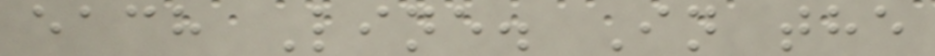each Line. In the
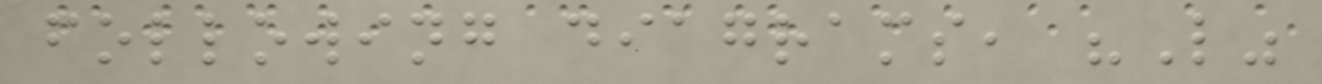following diagrams, "L"
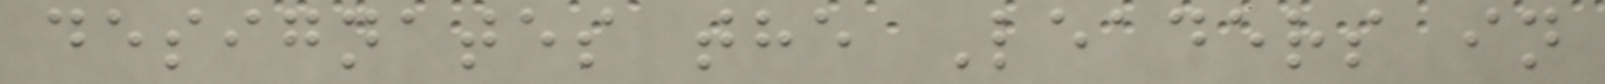designates the Leaders in
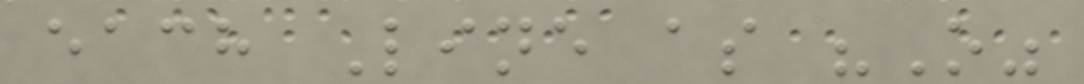each Line as "O"
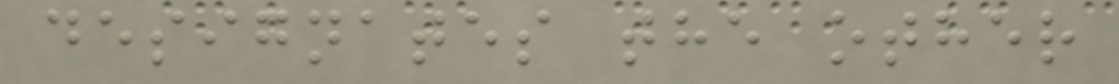designates the other
